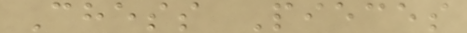Chess Pieces
